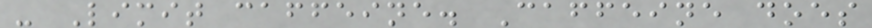- Limit caffeine. Caffeine does
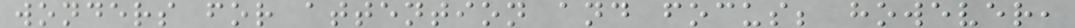wonders for attention and focus; however,
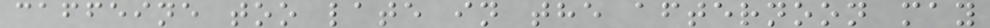caffeine too late in the afternoon may
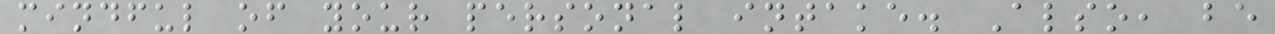mindful of your personal intake. Also, be
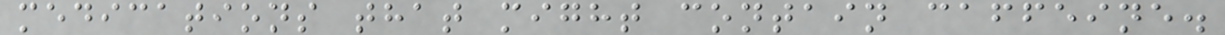medications that might contain caffeine.
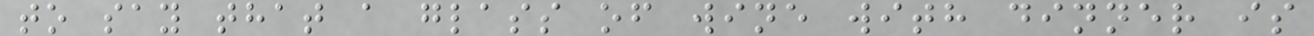to say that a glass of wine with dinner is
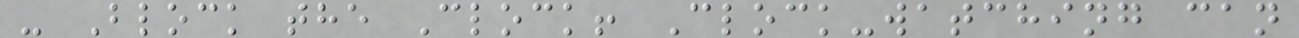- Block the Clock! Clock-watching can
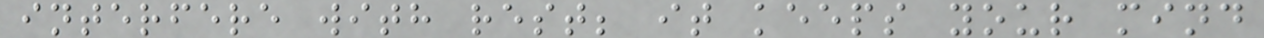interfere with rest; it keeps your mind
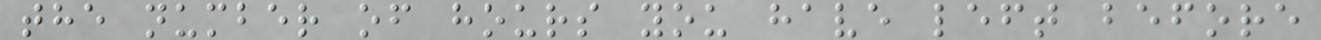the number of hours you have left before
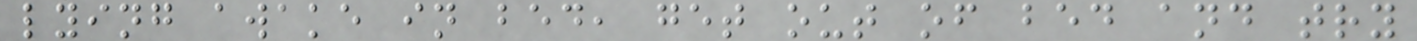lying awake in bed, get out of bed and try
